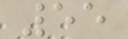55
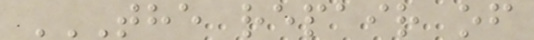THE REPAIR OF
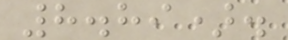8.89).
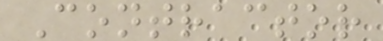Contractor
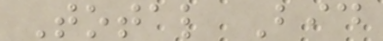Total Bid
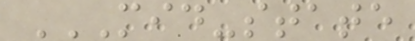MID-STATE
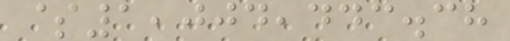$1,004,443.38
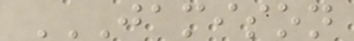JAMISON
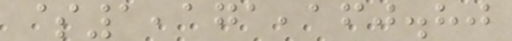$1,171,160.80
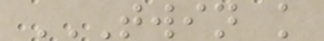TWIN K
